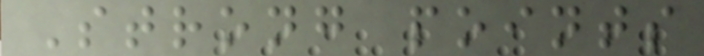Strong points
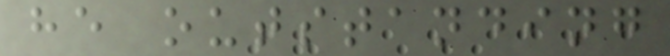he outstanding
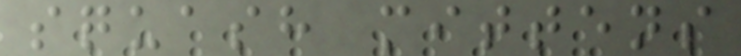squash mittens
